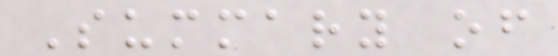Summary of
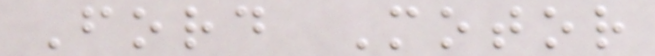Ford Motor
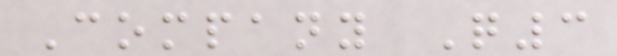Company Q3
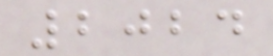2024
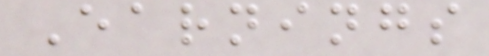Earnings
